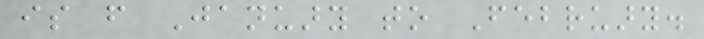is from January to February.
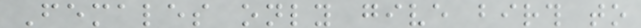Females only give birth to
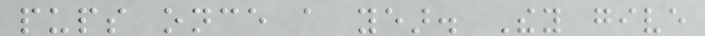pups once a year. They give
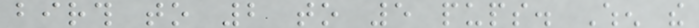birth to 2 to 5 pups. When the
